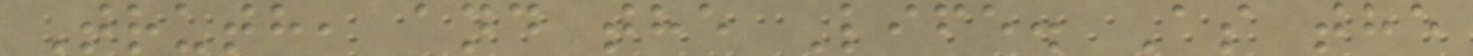Truth, and the Life. As the
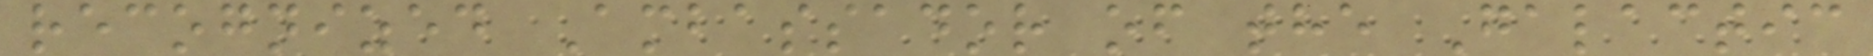recognized Ambassador of the Galactic
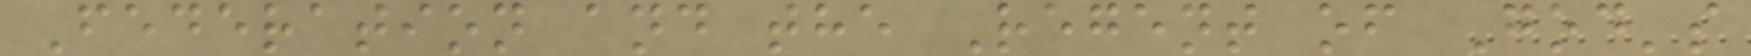Federation and the Regent of God's
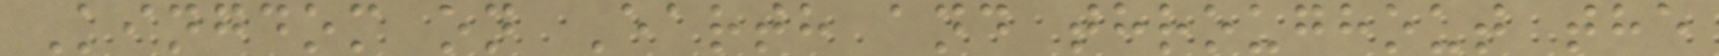Kingdom on Earth and throughout the
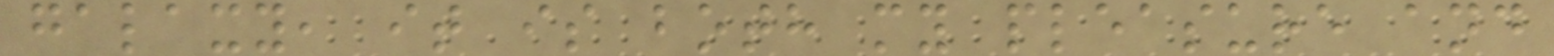galaxy, it is both my pleasure and
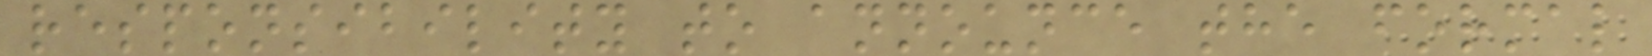responsibility to announce the formal
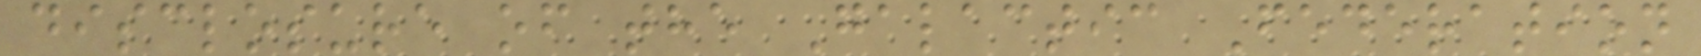disclosure of the Galactic Federation
